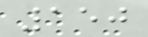150
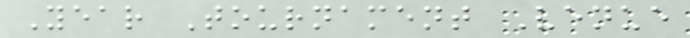Year Tournament Venue
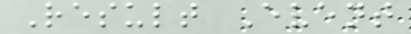Result Event
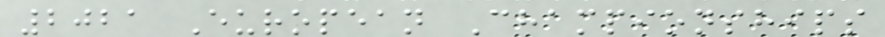2021 European Championships
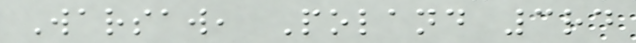Warsaw, Poland 3rd
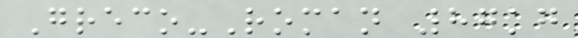Greco-Roman 87kg
